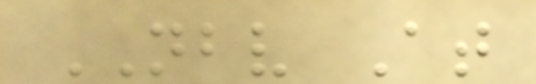NBV At
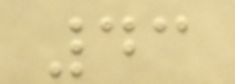43
